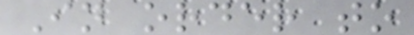In order to
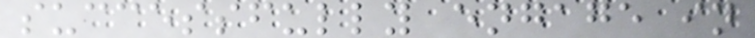successfully engage in
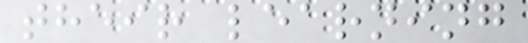their learning
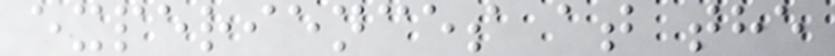experiences at the
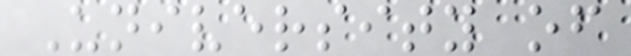University of
